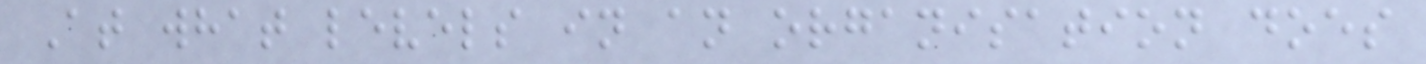At what levels in an organisation does
